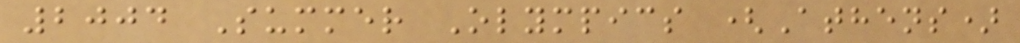2004 Summer Olympics (Athens)
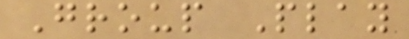Group Play
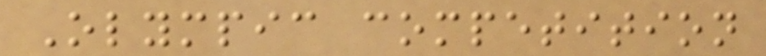Olympic competition
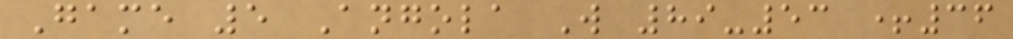Game 5 Angola W 89-53 +36
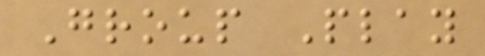Group Play
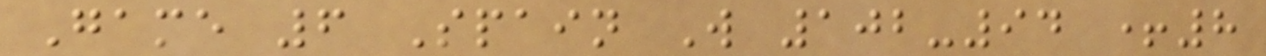Game 6 Spain W 102-94 +8
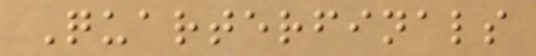Quarterfinals
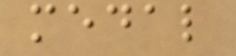medal
